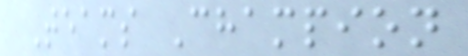Teams Champion
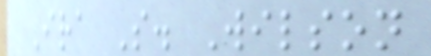Ira S. Wilson
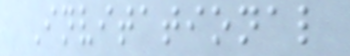Invitational
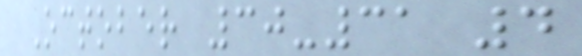October 30-31 4
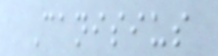Canisius
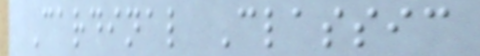Cardinal Classic
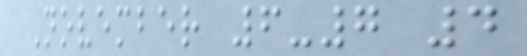November 6-7 4
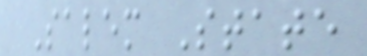Salem State
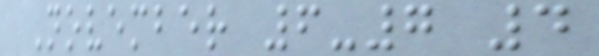November 6-7 4
